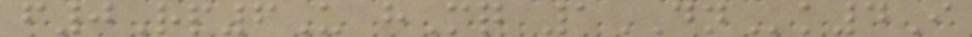f0Rp6U hMq 1DNk4I
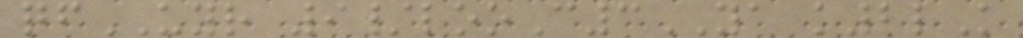qfUYR 9/looC3YA k2lK
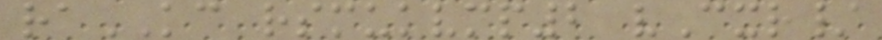raKC rsmukvmp2 vCxr/
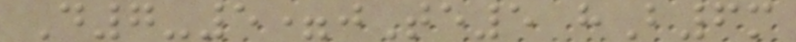D7-5=jTe5 hB6m
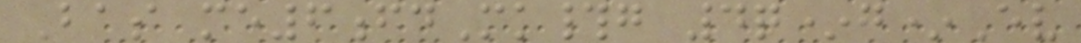Bas me6fdMk#g 4q*g*Ev
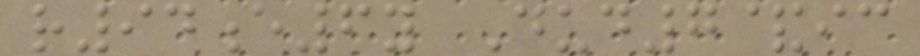r94e6y Dud7&ic
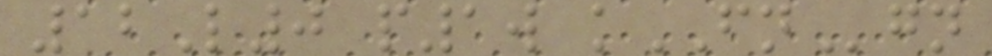12L0 p1w kFNgn
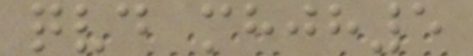qvd mhjh5
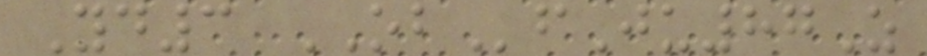Yd3 OBfJu87Z
